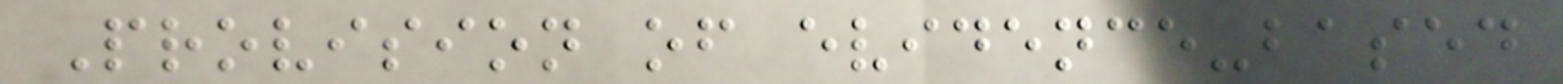Provision of evidence-based
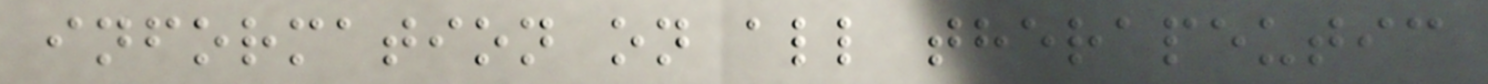information on all therapeutic
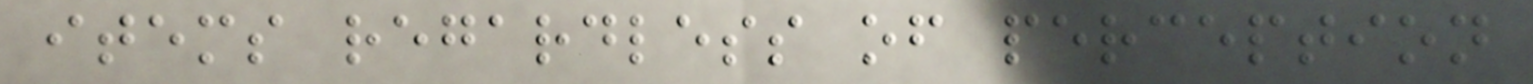items regardless of perception
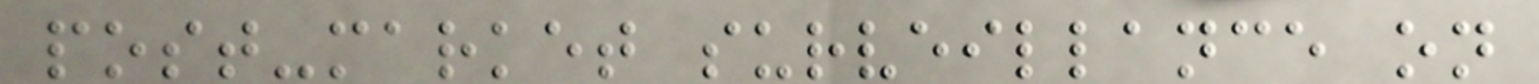post-market surveillance on
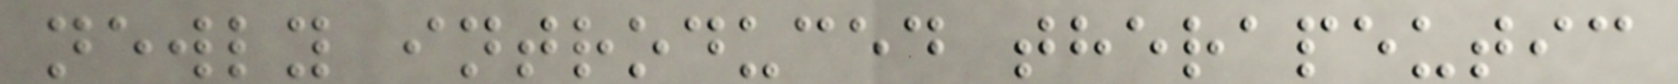newly introduced therapeutic
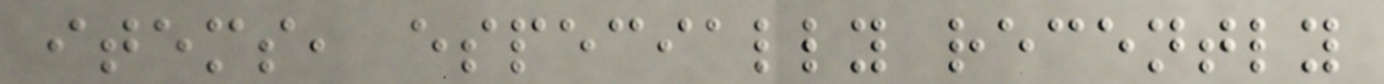items, especially recently
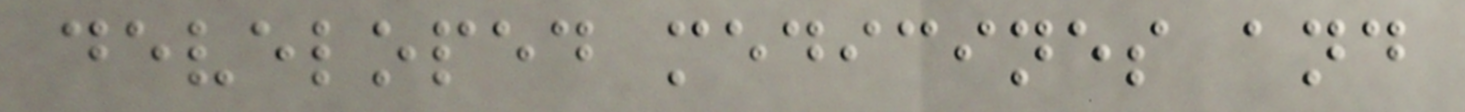developed medicines and
